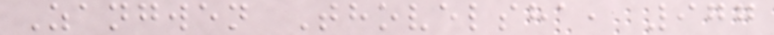Zangwen Thovelsha, 977
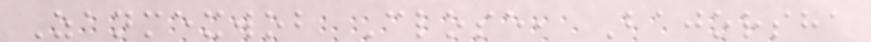Zanmexwob Close, Bajorsha
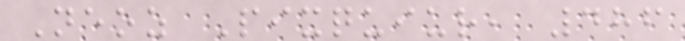Neoz Pixquiur, 486
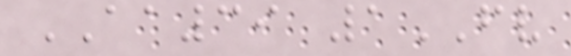AA39 1FV
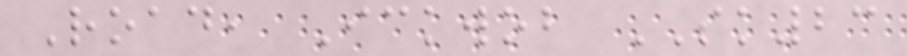Road, Ickwob SK23
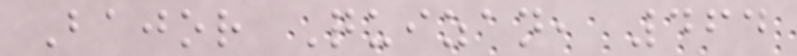Bajor Quizan, 464
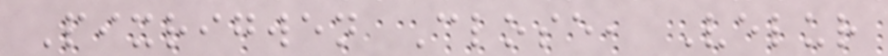Pixrigwen Close, Velur
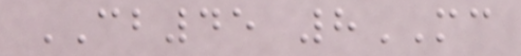CB45 8MC
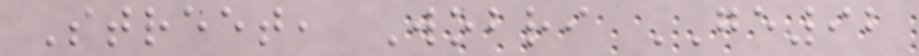Street, Wobri GE92
